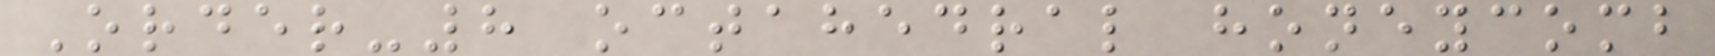Order-8 octahedral honeycomb
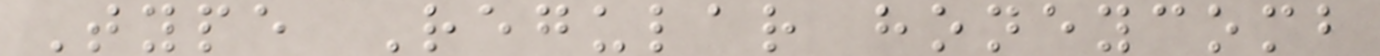Type Regular honeycomb
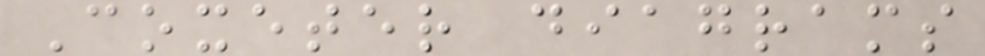Coxeter diagrams
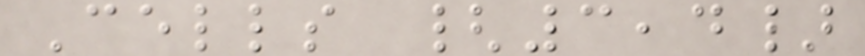Cells {3,4}
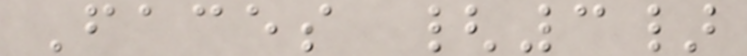Faces {3}
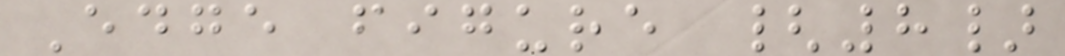Edge figure {8}
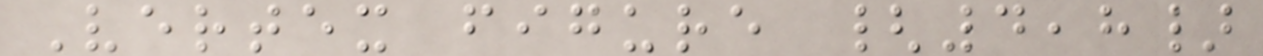Vertex figure {4,8}
